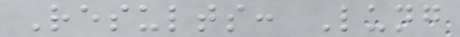Results: Lung
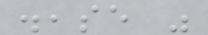disease was
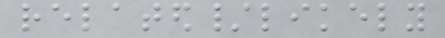related/likely
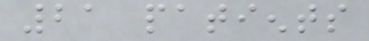21 patients
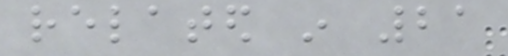related in 21
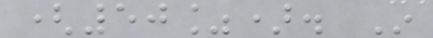(50%). In
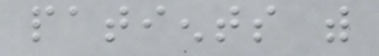patients with
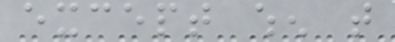except when that
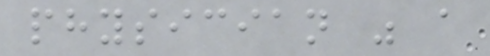physician was a
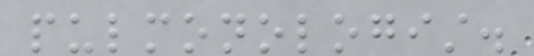pulmonologist.
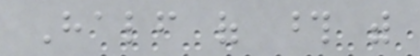Half of those with
